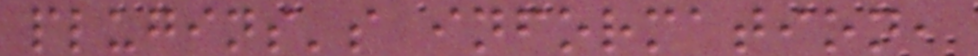plugins's information,
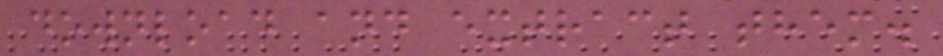download and extract them.
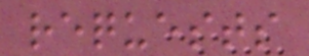requests
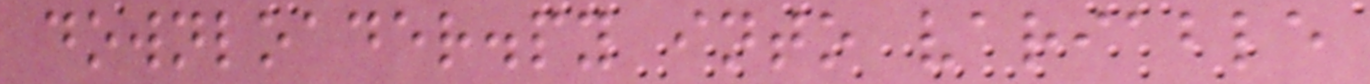downloader.py into variable
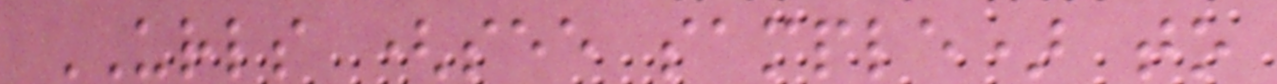URLS (see sample) to
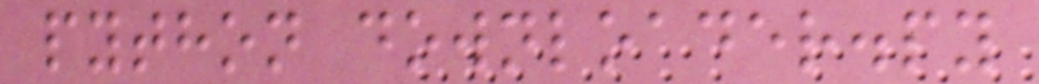python downloader.py
